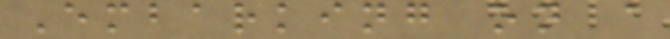Embarking on a
